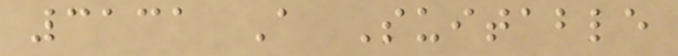3131 A Suitable
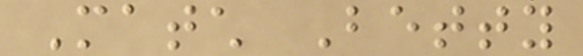Match Betty
